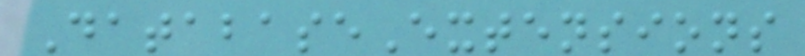DatabaseExtensions
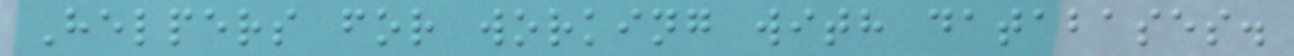Helpers for working with databases.
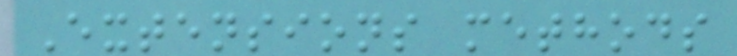Extensions methods
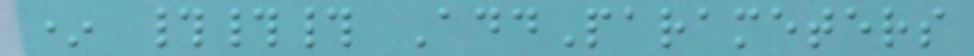* ### AddParameters
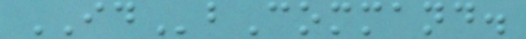IDbCommand.
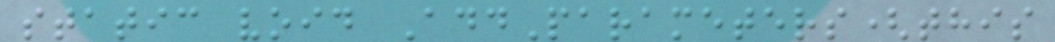static void AddParameters(this
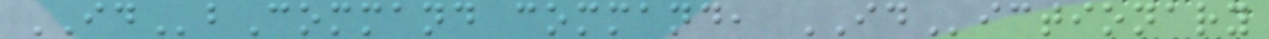IDbCommand command, IDictionary
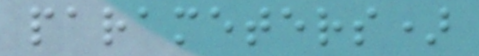parameters)
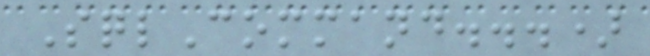SqlCommand...)
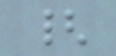{
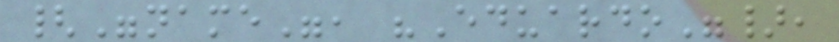{"name", "Eduardo"},
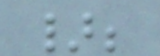};
